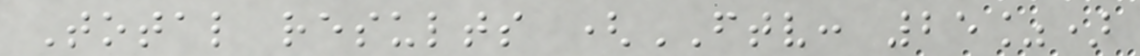Total results (FTV: 25%)
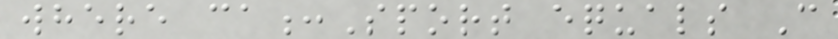where ca:Sport equals C
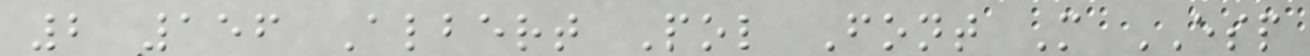2 156 Albert Pol Font M ESP
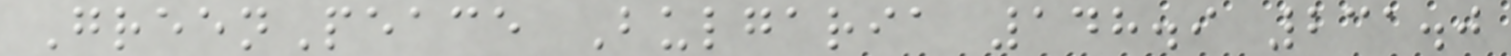GreenPeace Bulgaria 148.9 231.0
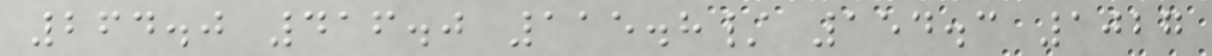264.0 416.0 115.8/ 154.3 1027
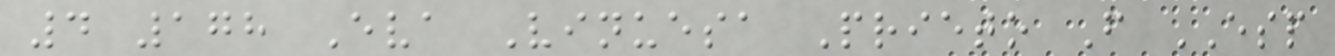4 178 Eva Vinuesa Prieto F ESP
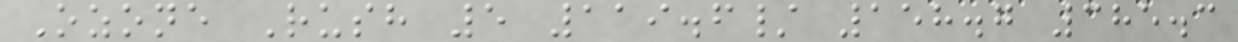Ozone Rush 5 119.6/ 158.7 385.3
